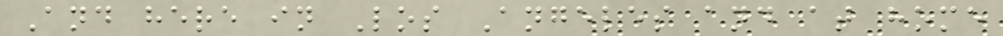And here in Los Angeles and at home
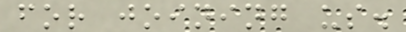for joining us.
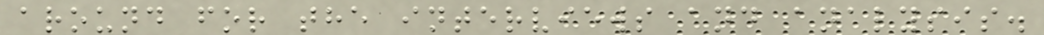around for the interviews and analysis.
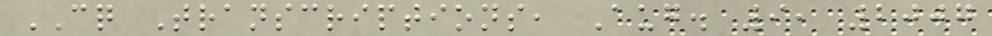CQ Transcriptions, Aug. 9, 2007
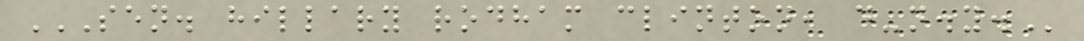SEN. HILLARY RODHAM CLINTON, D-N.Y.
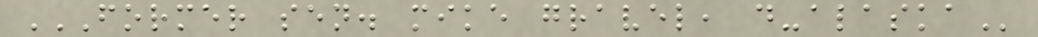FORMER SEN. MIKE GRAVEL, D-ALASKA
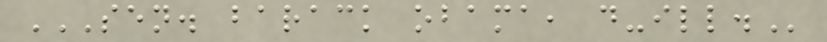SEN. BARACK OBAMA, D-ILL.
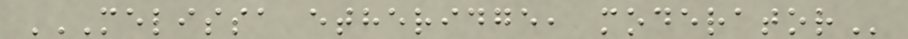MELISSA ETHERIDGE, MODERATOR
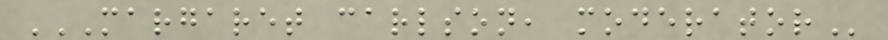MARGARET CARLSON, MODERATOR
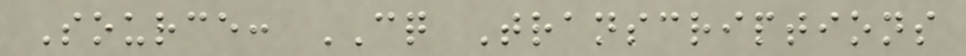Source: CQ Transcriptions
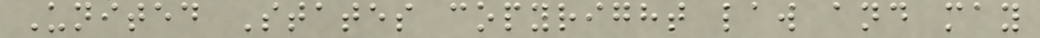United States copyright law and may
